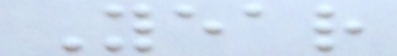Year
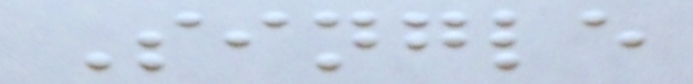Single
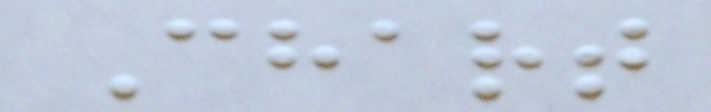Chart
